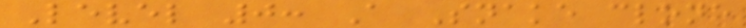Level 0: A Snake clone
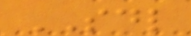SDL
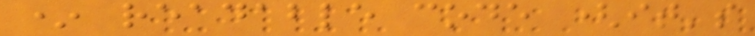* readable code (it's
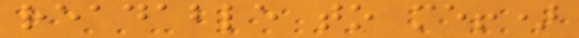readable to me!)
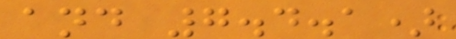and 7.4.1)
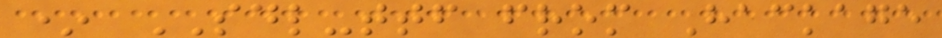* SDL-ttf from Hackage
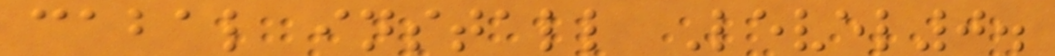cabal install Level0.
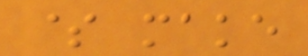$ make
